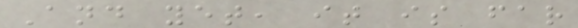And yet, it is far
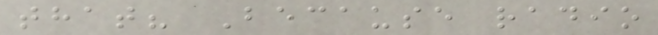that? Because radio
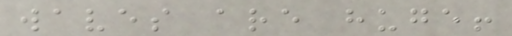waves are huge!
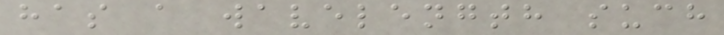has a wavelength such
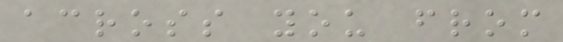across you from
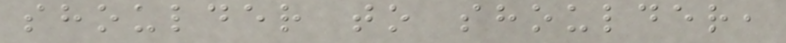shoulder to shoulder,
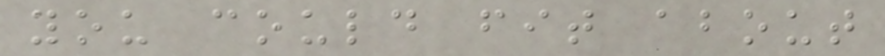you could fit about
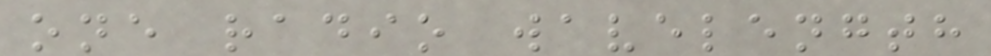one radio wavelength
